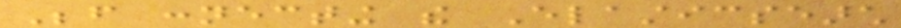Before connecting the Elasticsearch
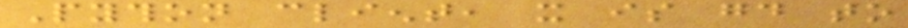Python client, it is good to
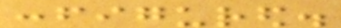configured.
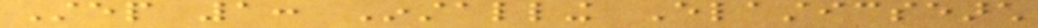Step 1: Installing Elasticsearch
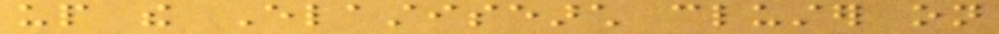up the Elastisearch cluster on
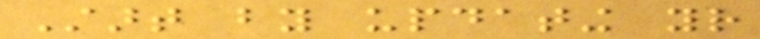Start by updating your
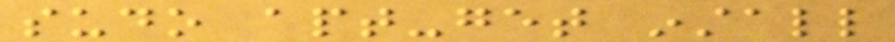sudo apt-get install
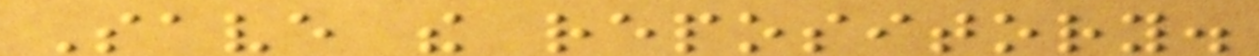Save the repository.
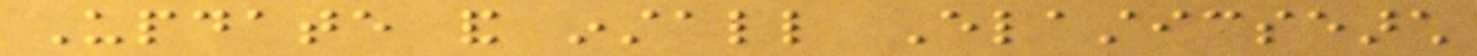Update and install Elasticsearch
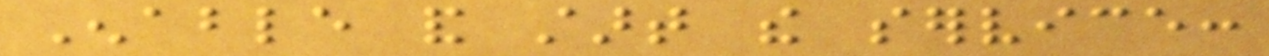Enable and start the service:
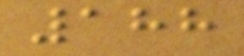188
